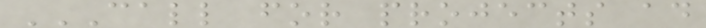CALL FOR PROJECTS AD
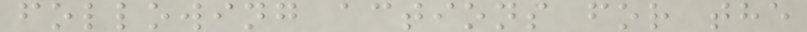following actions for the
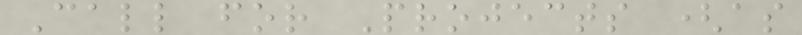Call for Projects (as
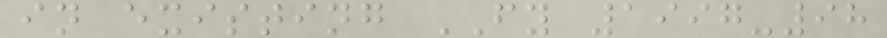in existing FY 1997-98
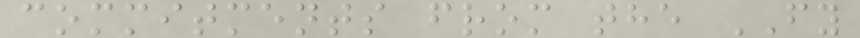commitments from the FY
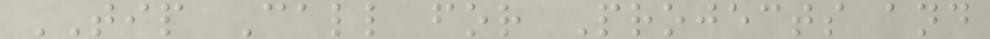TIP Call for Projects and
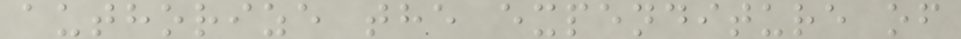authorize the expenditure of
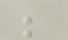;
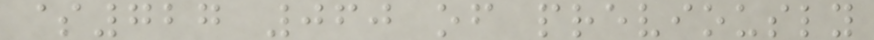$727 060 of previously
